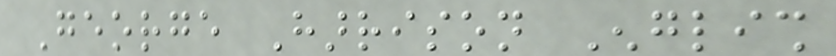George Harrison English
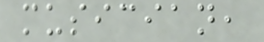musician,
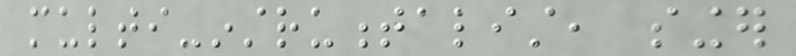multi-instrumentalist, singer
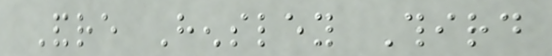Andre Hensley Third
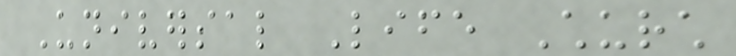Universal Life Church
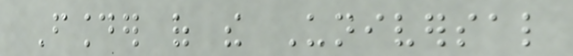Founder of the Universal
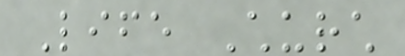Life Church
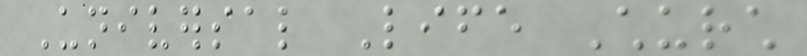Universal Life Church
